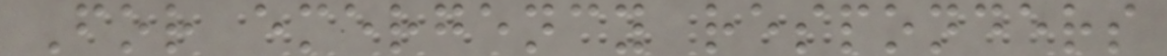For emergency responders
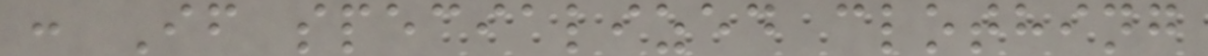: If specialized clothing
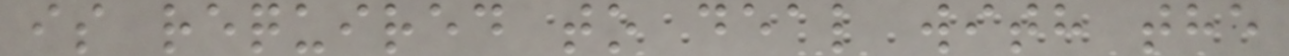is required to deal with the
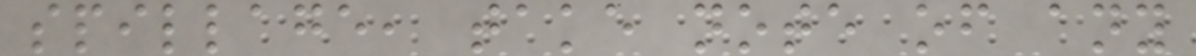spillage, take note of any
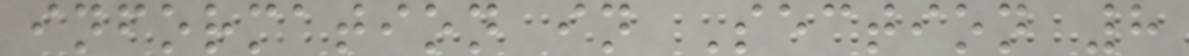information in Section 8
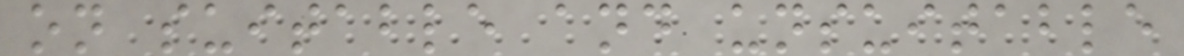on suitable and unsuitable
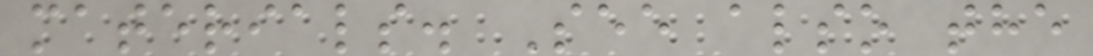materials. See also the
